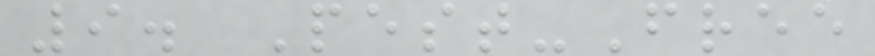9. Pest-Free
